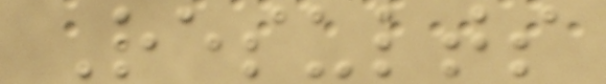Results
